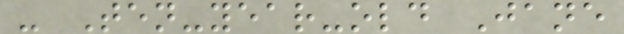- Ten-year-old Jane
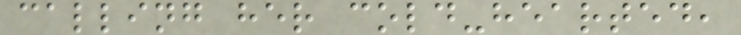calling her cold-hearted,
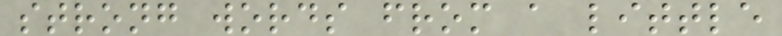strong words from a little
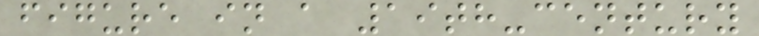figure in a 19th-century
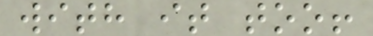with it too!
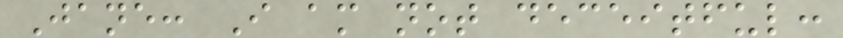Jane: I am not deceitful:
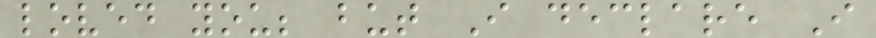loved you; but I declare I
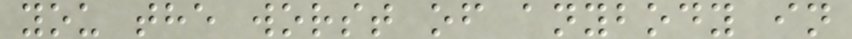you the worst of anybody in
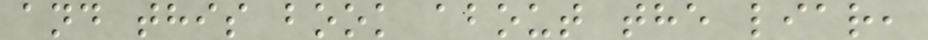and this book about the liar,
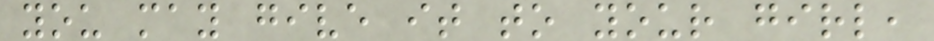you may give it to your girl,
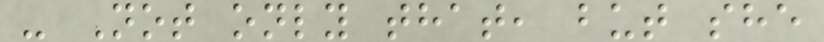- Not only that, but she
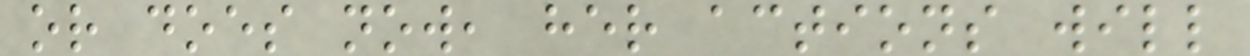or does now, her actions will
